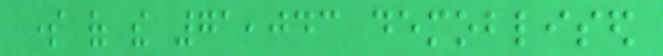some of the 71,043 demoblised
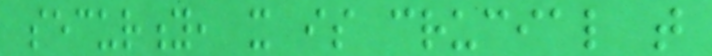security, it is crucial that
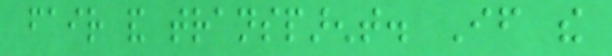fair and transparent. If the
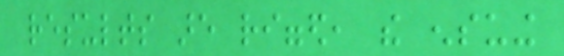results are rigged, the ensuing
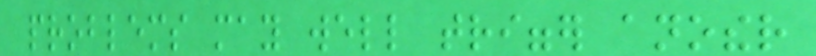problems may well trigger another
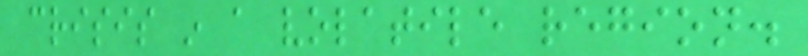crisis in a volatile region.
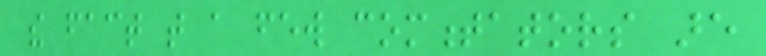the fact that a few commentators are
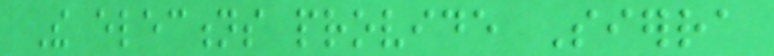The elections provide Sierra
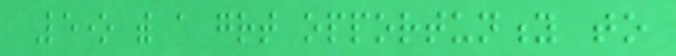Leone with a great opportunity to
